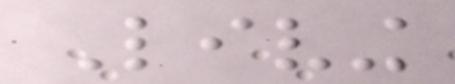Living
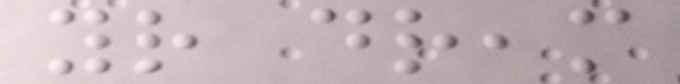your dream
